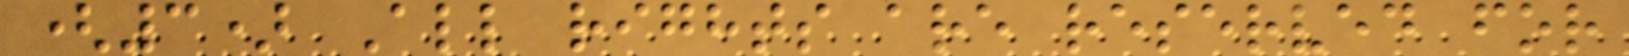(3) All rights are reserved for
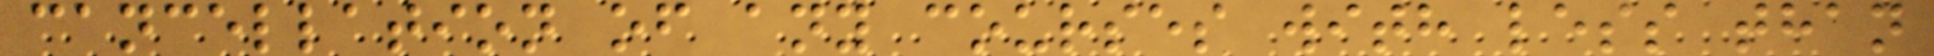cancellation of any courses with less than
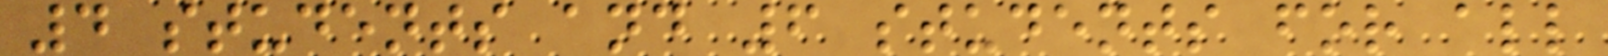4 students and 6 students for all
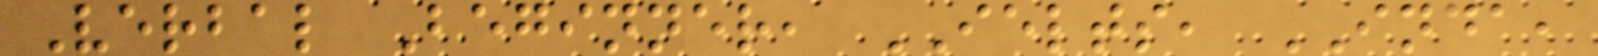Verbal Beginner, IELTS, INDA,
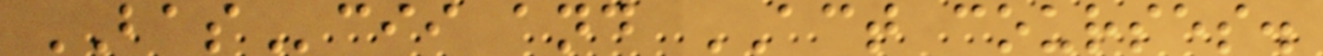BAScii and ACT courses.
